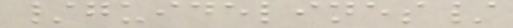/guidelines/
